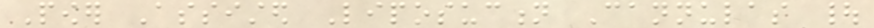Power Assisted Liposuction Cannulas |
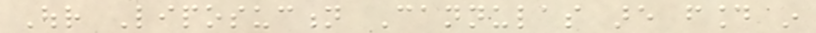Our Liposuction Cannulas are found in
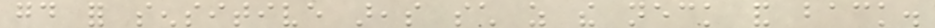good for sensitive areas such as the neck and back.
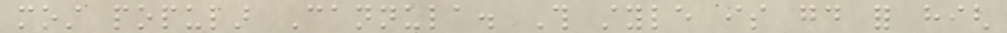most popular Cannula. This style is good for high
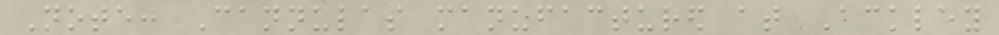Note: Cannulas manufactured at Ackley
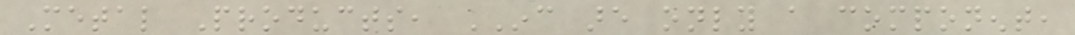Metal Products, INC are only a component,
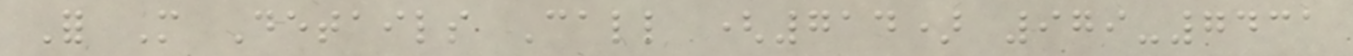For More Details Call (714) 979-7431
